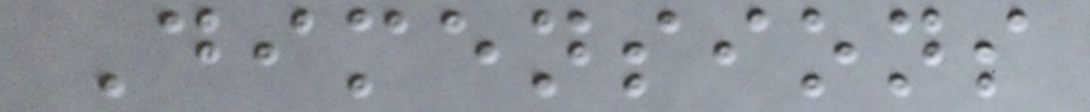Dimensions
